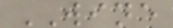WINE
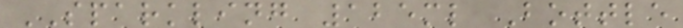SPARKLING 125ml Bottle
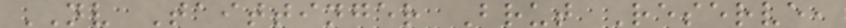NV Taittinger Brut Reserve,
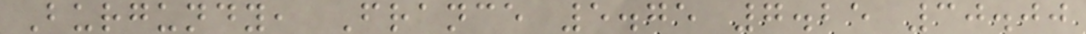Burgundy, France 5.75 7.25 30.00
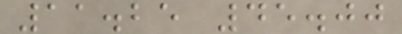11.25 45.00
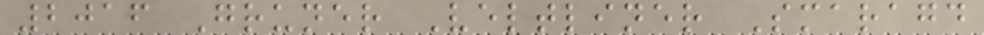2016 Gruner Veltliner Smaragd
